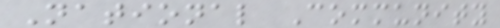National Community
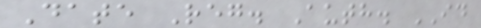Date Reg. Auth. ID
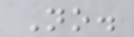No.
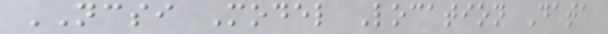NCSI Model Location Data
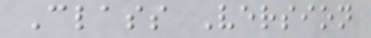Class Version
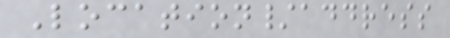Location/address
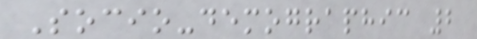Socio-demographic 2
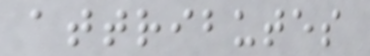attributes
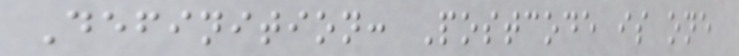Definition: Postcode is one
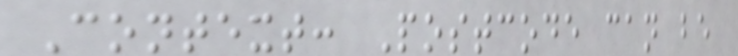Context: Postcode can be
